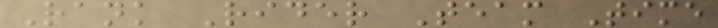Rank Rider Team Time
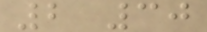2 30
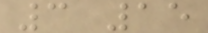3 15
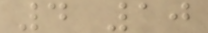4 10
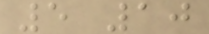5 10
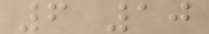6 10
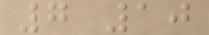7 10
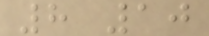8 10
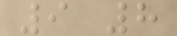9 8
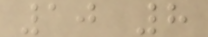10 8
